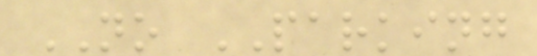NO PARKING
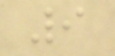9
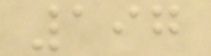197
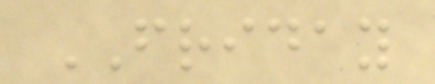FRIDAY
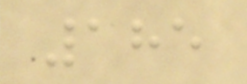185
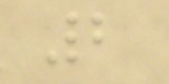2
